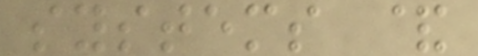systems &
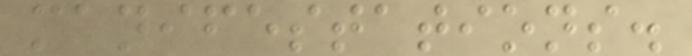manifestations.
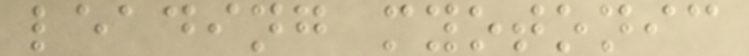leading myotonic
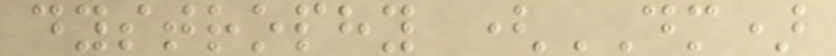dystrophy (DM)
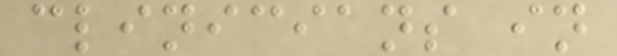clinicians in
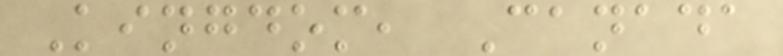Kingdom, Canada
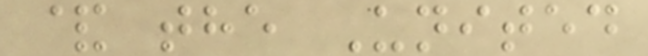& the United
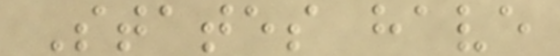States have
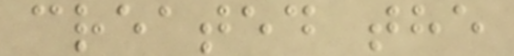created the
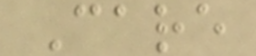Care
